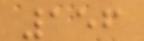156
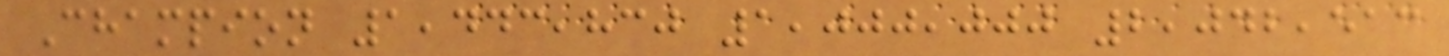Champion 1,443,830 1,000,000 2,042,513
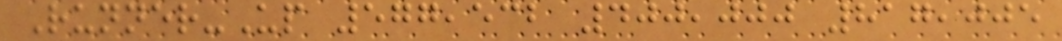Runner-Up 577,532 400,000 817,005
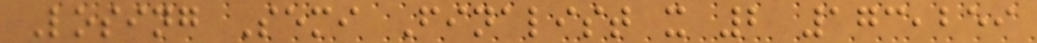Losing Semi Finalist x 2 173,259
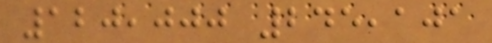120,000 245,101
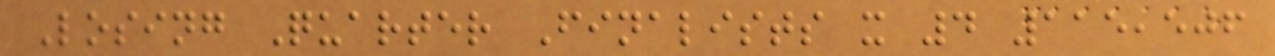Losing Quarter Finalists x 4 115,506
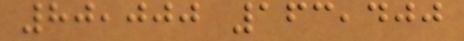80,000 163,400
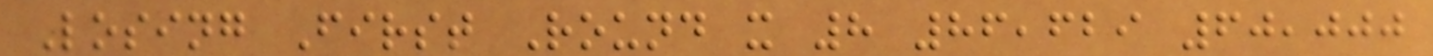Losing First Round x 8 86,629 60,000
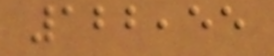122,55
